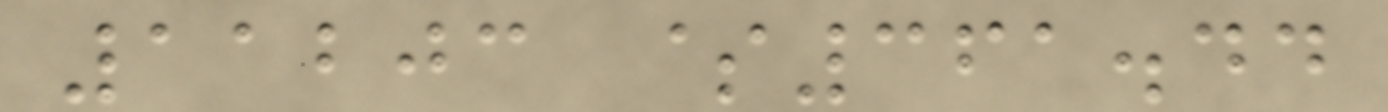11203 $361.44
